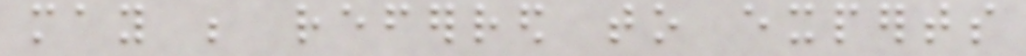may be referred to experts
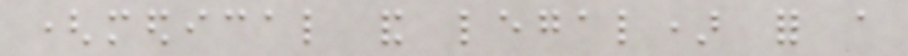(medical and legal) for a
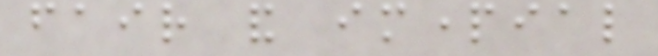fair and impartial
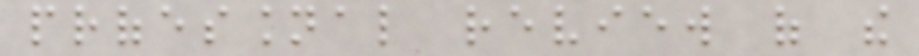professional review of the
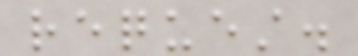request.
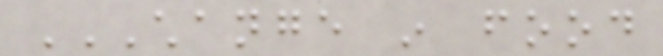CHANGE IN FOOD
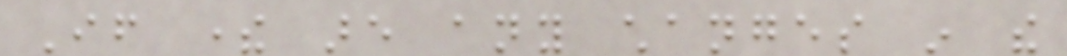If there are any changes in the
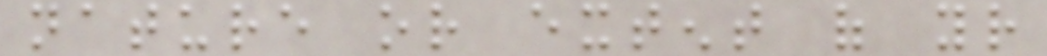nature or extent of your
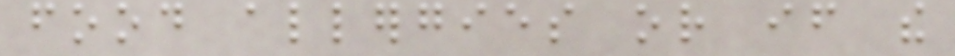food allergies or if the
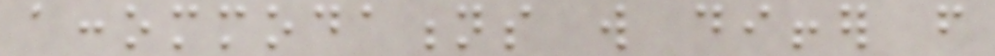accommodations will differ from
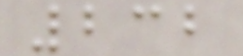232
